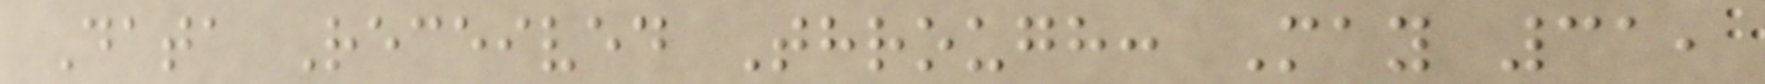Data Received Through: May 31,
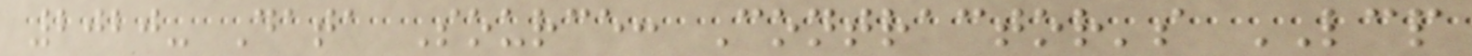2020- Data Source: Contractor's LCP
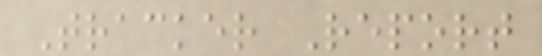Tracker Report
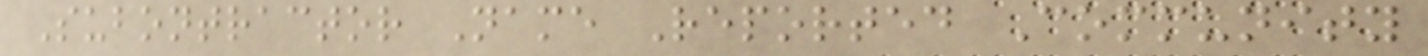Subontractor Name Reported Community
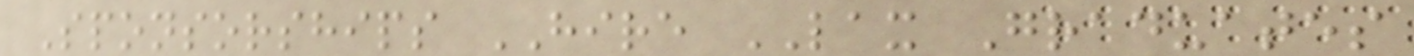Sponsorships HIRE LAX Graduates
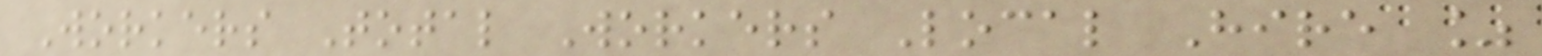Workers Total Workers Local Hire %
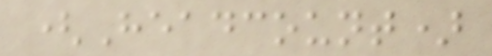(Headcount)
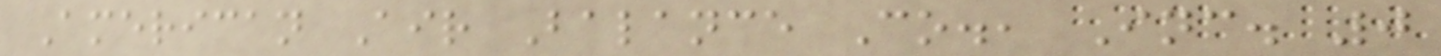American Air Balance Co., Inc. 0
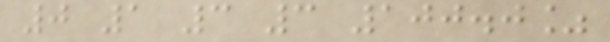0 1 3 3 100.0%
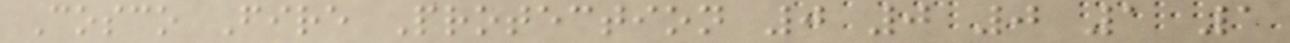Cosco Fire Protection 0 0 0 1 1
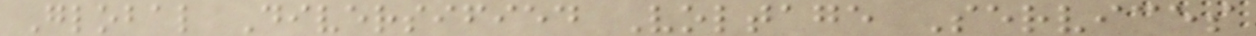Global Diversified Voltage Services
